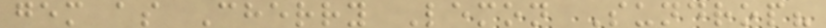gem as Cherry Lemon Sundrop?
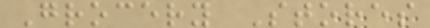Grocery Stores
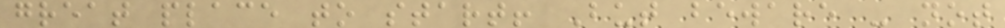great place to start! But beware - not
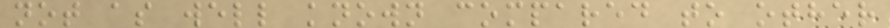not as well known compared to other
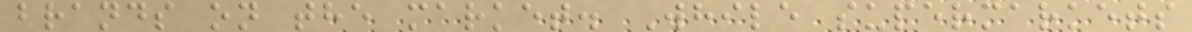brands on the market. While supermarkets
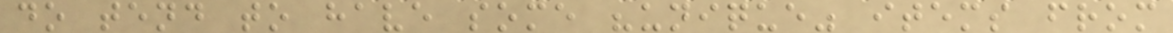do tend to have some "unique" items from
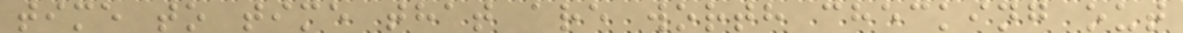time to time that are worth checking out
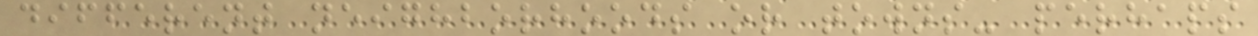different neighborhoods or towns- perhaps
